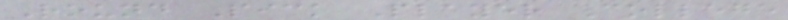Round Pick Player College
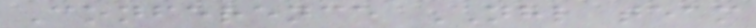Conference NHL team
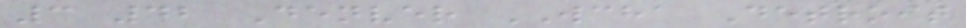3 42 Denver WCHA Detroit
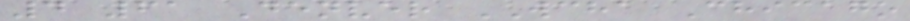4 61 Denver WCHA Chicago
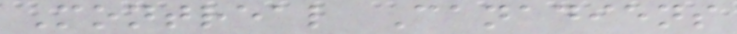Montreal Canadiens
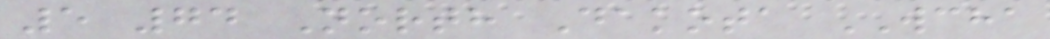5 74 North Dakota WCHA
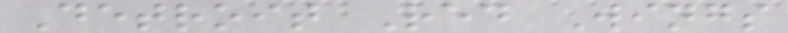Detroit Red Wings
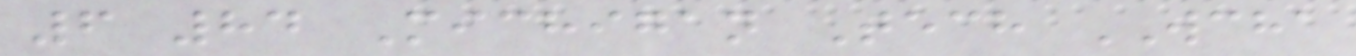6 84 Michigan Tech WCHA
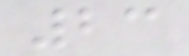23
